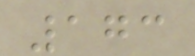173
